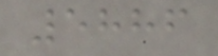5886
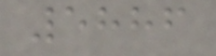5886
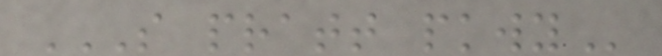S PRATT PKWY
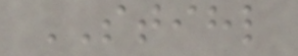STIHL
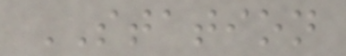STATION
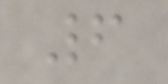6
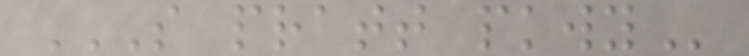S PRATT PKWY
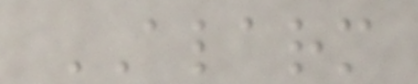ALARM
